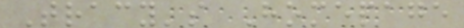Tracy's Homepage
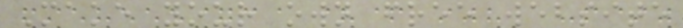Make your own free website
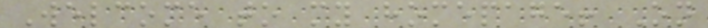Welcome to my homepage! On
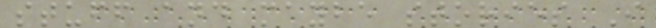stuff and maybe stories I
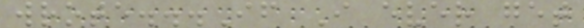wrote...If I ever get
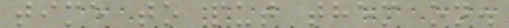time to put them on.
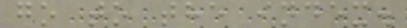go to the index.
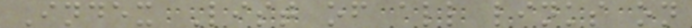Index List of all links on
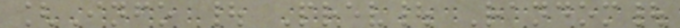[Info | Prev| Random|
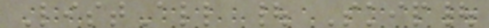ListAll | Skip|
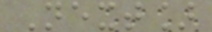Next]
